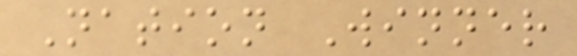Nation Winner
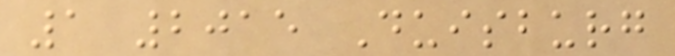1 2015 Duisburg
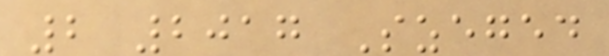2 2017 Szeged
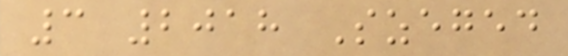3 2018 Szeged
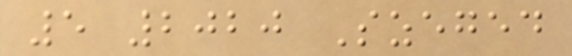5 2020 Szeged
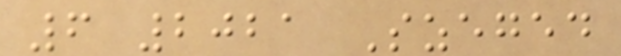6 2021 Szeged
